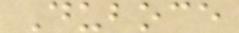Duboce
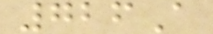726A
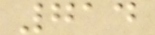714
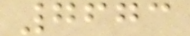7673
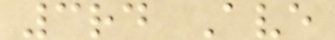3rd Ave
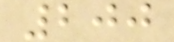200
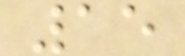15
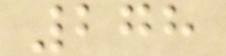278
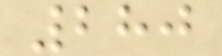280
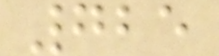725
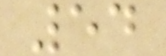54
